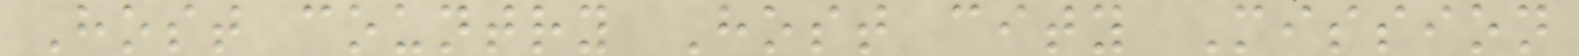Host country Host city Mission
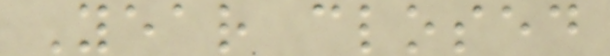Year closed
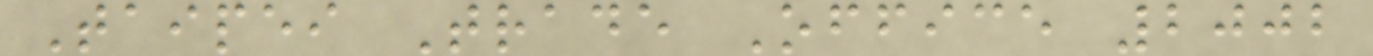Taipei Trade Office 2002
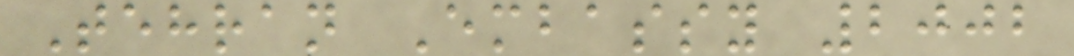Tehran Embassy 2002
